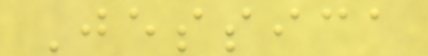Jessica
